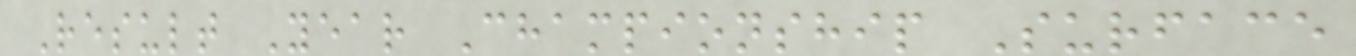Result Year Championship Surface
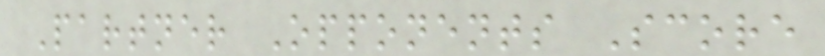Partner Opponents Score
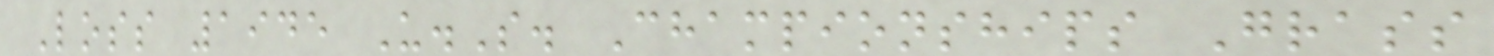Loss 1945 U.S. Championships Grass
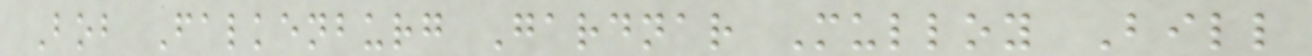Bob Falkenburg Gardnar Mulloy Bill
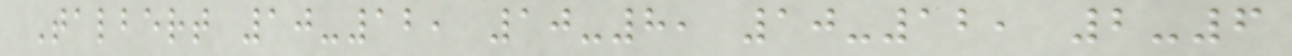Talbert 10-12, 10-8, 10-12, 2-6
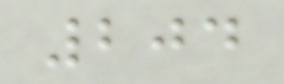204
